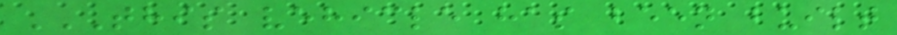THIS VEHICLE HAS BEEN BUILT
